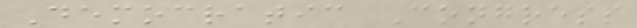Democratic Congress
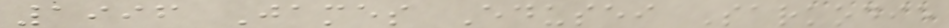1996 James Edusei Sarkodie
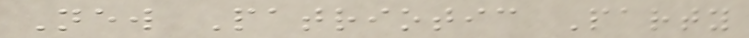New Patriotic Party
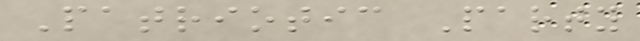Patriotic Party
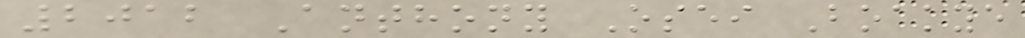2012 Anthony Osei Boakye
